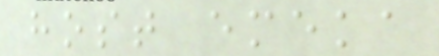host emeka
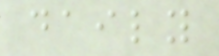daily
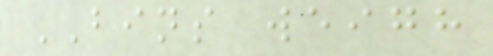BINS weigh
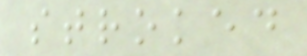stroked
